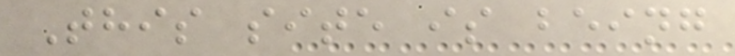This site is being
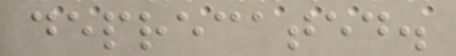deprecated.
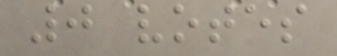0 votes
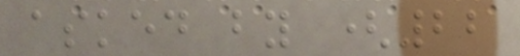asked by (22
